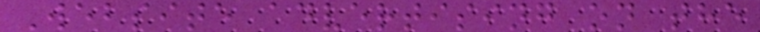Website advertising on the
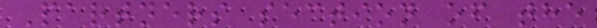Partners section of the
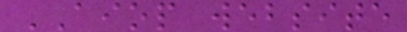AIOP website
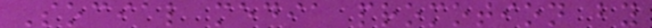Social media promotion by
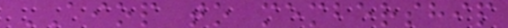AIOP to membership
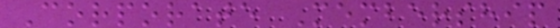Corporate Membership
